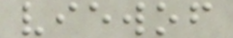viewof
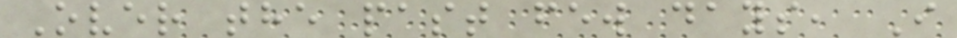Over the past few days, I
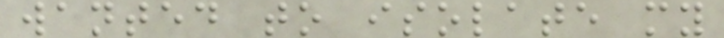wanted to isolate my
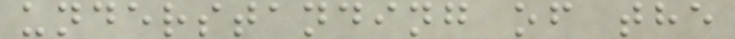understanding of the
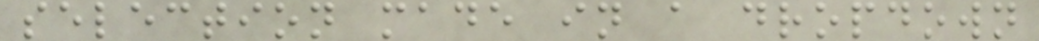selection made in a dropdown
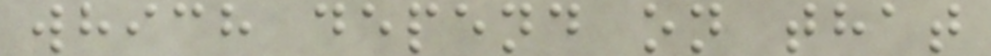which depend on that
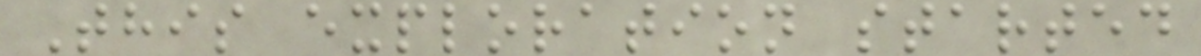This exploration started
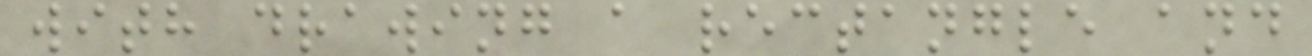with drawing a rectangle and
